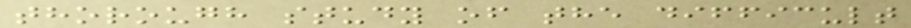thorough study of the difficult
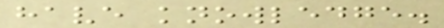have knowledge.
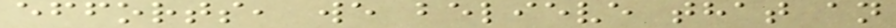efforts, we believe that an
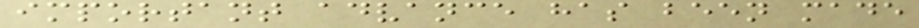important advance has been made
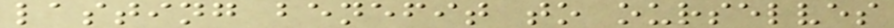lasting benefit to ourselves
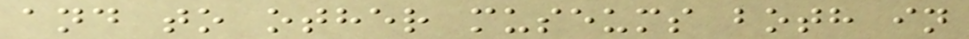and to other museums both in
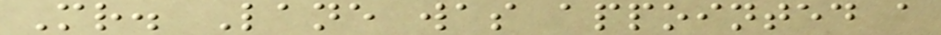Mr. Lane was appointed a
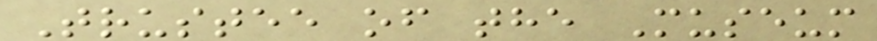Trustee of the Museum
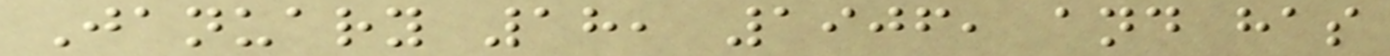January 18, 1906, and has
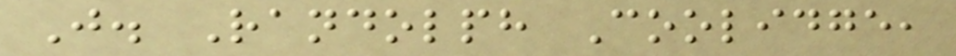J. Randolph Coolidge,
